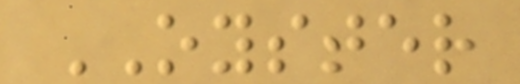OYSTER
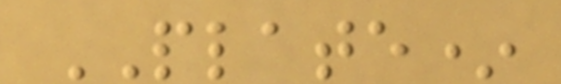PLATE*
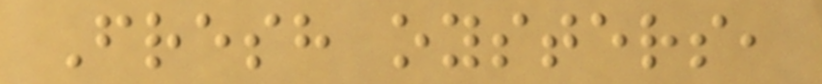Fresh oysters,
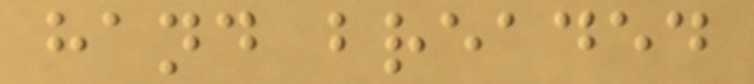hand breaded
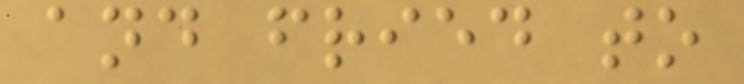and fried to
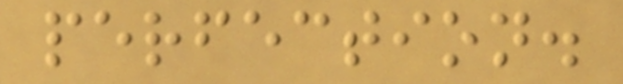perfection.
